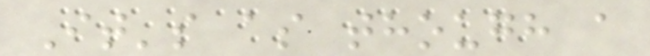It's as though a
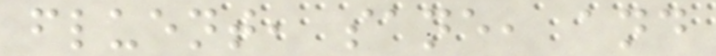fluent, sane, and
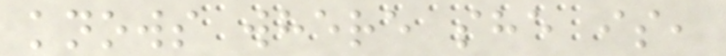knows where she is,
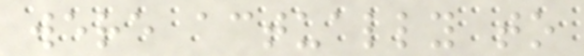were actually to
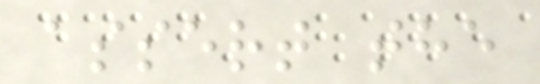assert the
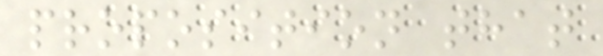proposition that
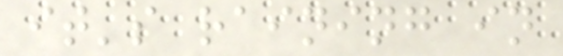it's raining in
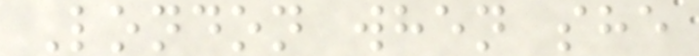London when she
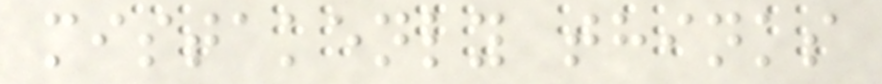mistakenly thinks
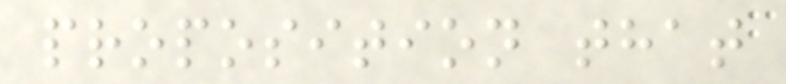proposition that
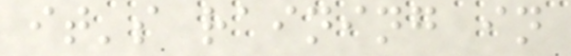it's raining in
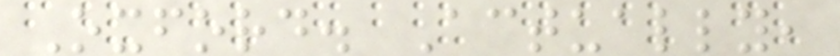Oxford. Actually,
